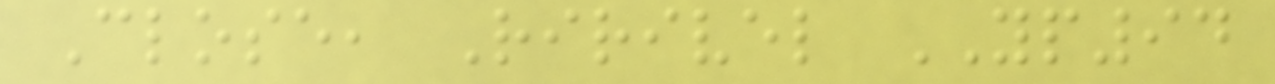Close, Ririvel YP94
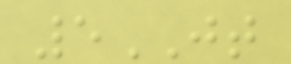5JT
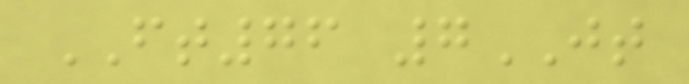FT76 7JT
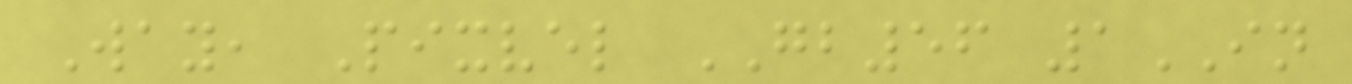Way, Pixvel GB56 1IN
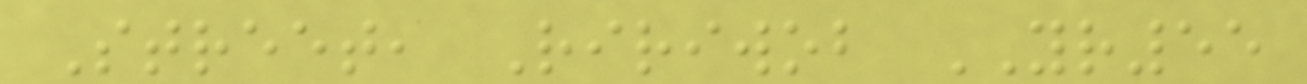Street, Ririwob YR55
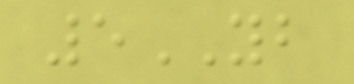5YB
